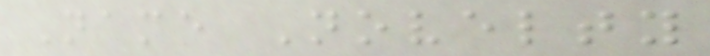Name Novelty
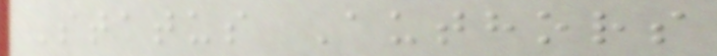Status Authors
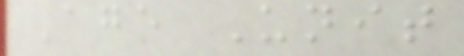Age Unit
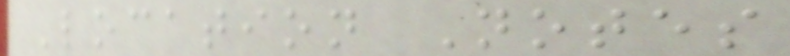Location Notes
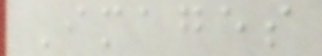Images
